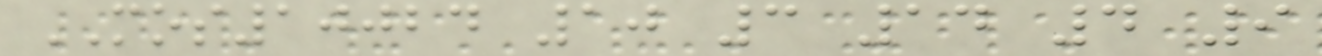MOS10024 10 3 14 4 9
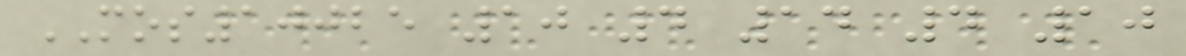MOS10025 10 4 14 4 10
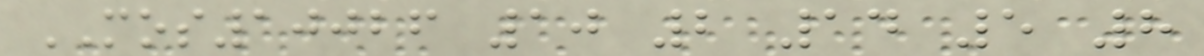MOS10026 10 2 14 5 8
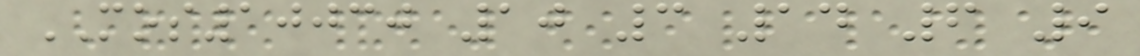MOS10030 10 3 14 6 9
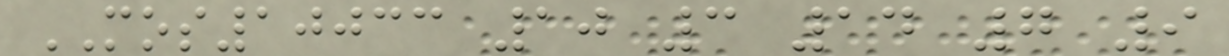MOS10033 10 3 14 7 9
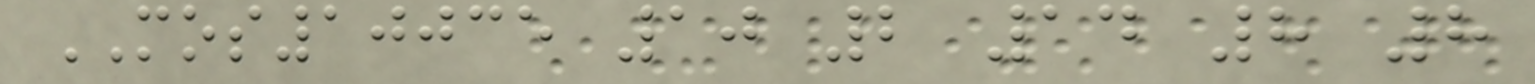MOS10035 10 2 14 8 8
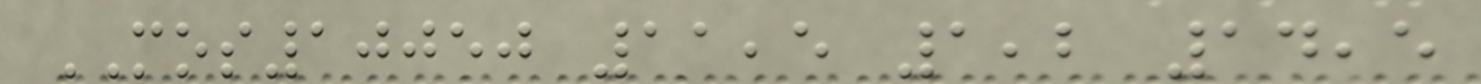MOS10050 11,5 1,2 14,5
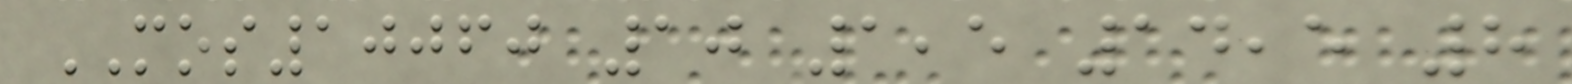MOS10060 10 1,5 14,5 8
